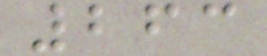263
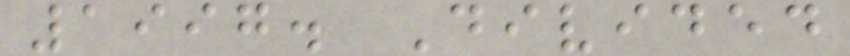1997. Divided
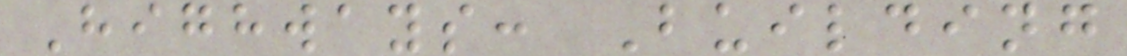Highways: Building
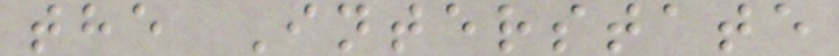the Interstate
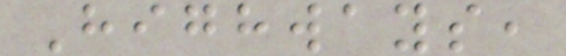Highways,
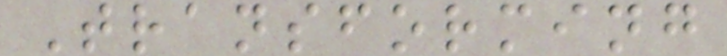Transforming
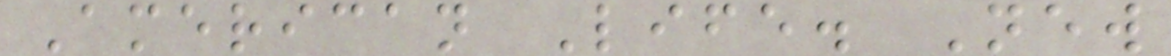American Life. New
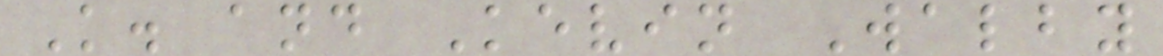K. and Kevin Walby
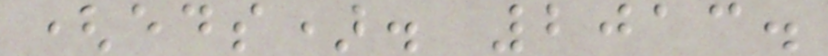(eds). 2013.
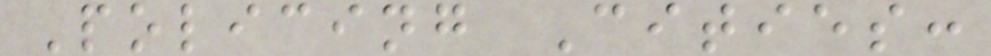Policing Cities:
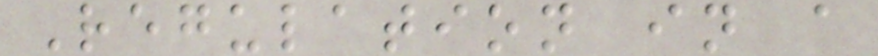Regulation in a
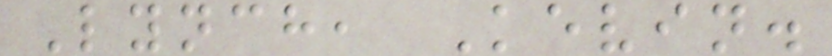Lynch, Kevin.
